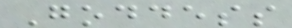Goddess
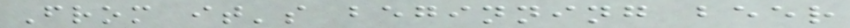From it's beginning beer
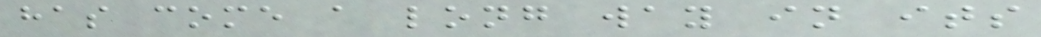has come a long way in its
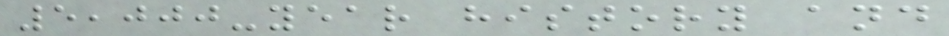5,000-year history and
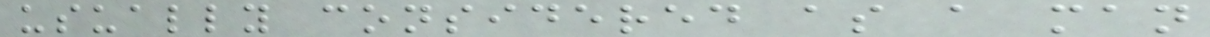usually considered as a man
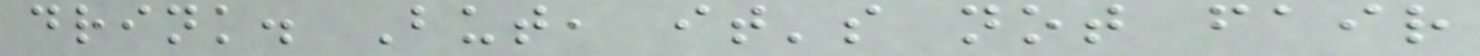drink. But, it's not fair
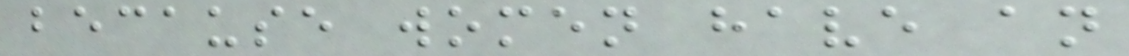because women have an
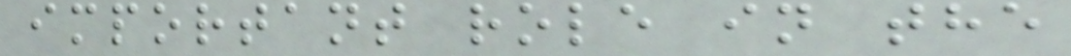important role in the
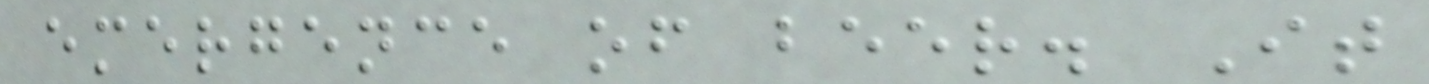emergence of beer. It
